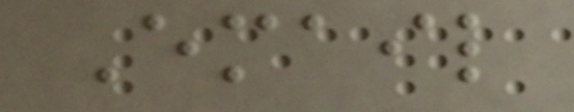Email
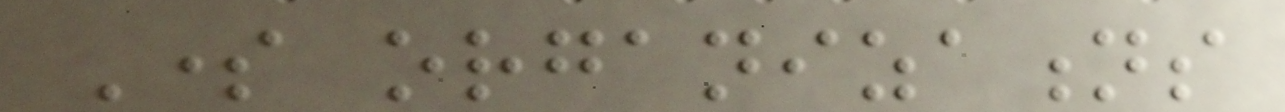Some organizations
